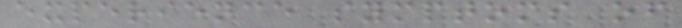experience symptoms of
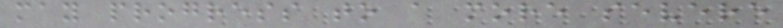may progress to a more severe
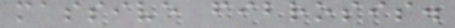massive fibrosis.
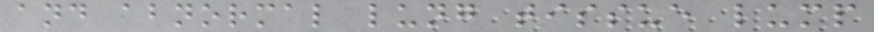and abnormal lung tissue lump
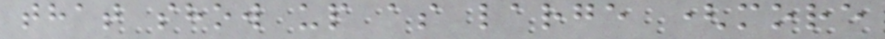that show up as large (more
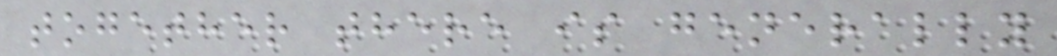together there is generally
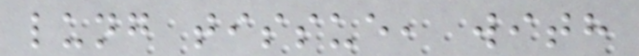lung tissue, with
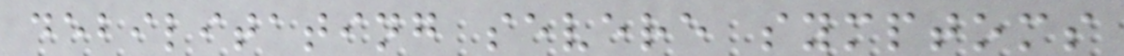debilitating severe symptoms
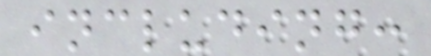including:
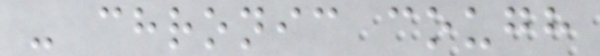- chronic cough
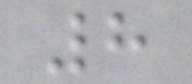8
